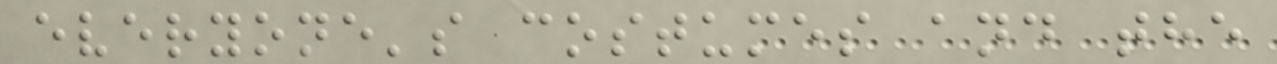everyone's costumes and the
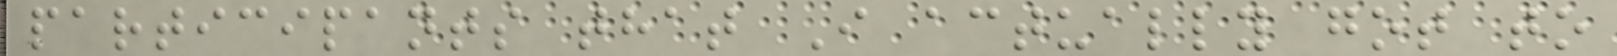participants that I actually got to
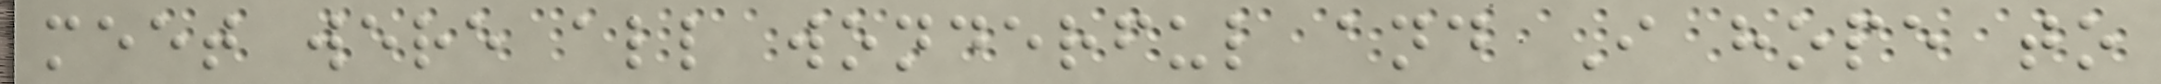meet were all wonderful and I hope to
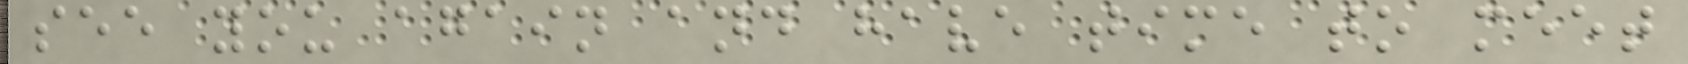see you again and have time to meet
